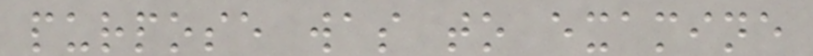purpose was to examine
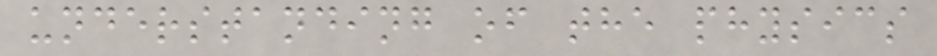understanding of the physics
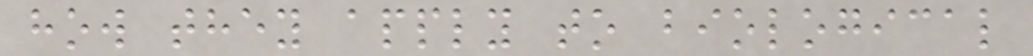how they apply to biological
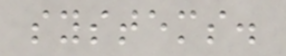systems.
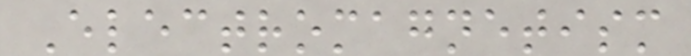Electromagnetism
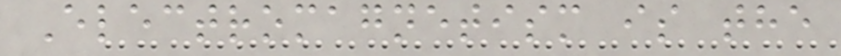Electromagnetism is the
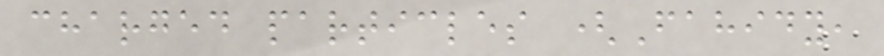charged particles (Fahidy,
